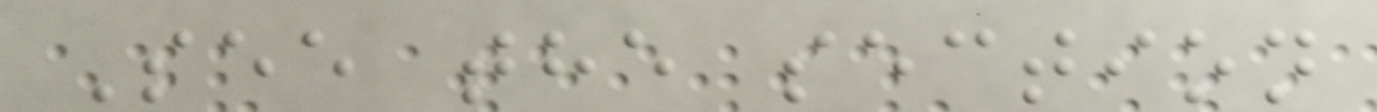See the section
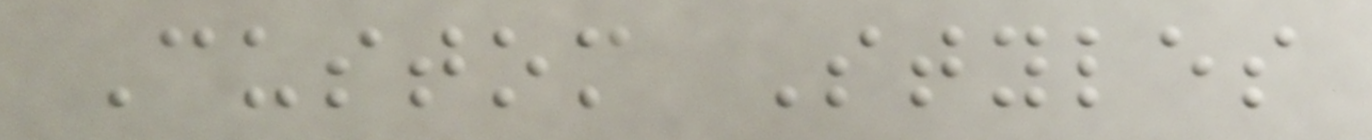Custom Styles
